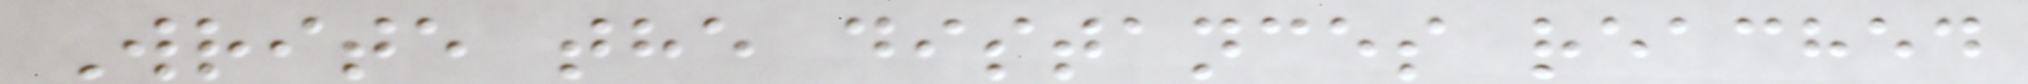Write the distances reached
